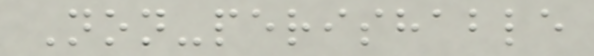Non-perishable
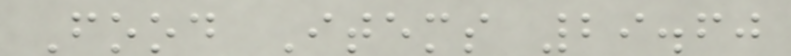Food Items 29.60
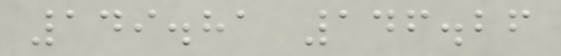149.81 146.26
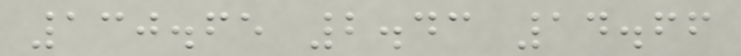130.65 2.43 14.66
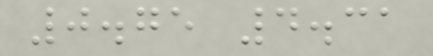0.75 4.31
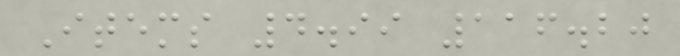Items 4.99 116.20
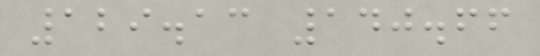129.13 140.66
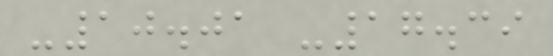-10.01 -17.39
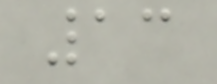13
